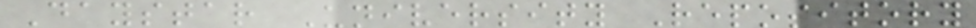Daystar University Repository
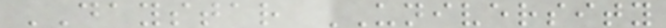DAYSTAR UNIVERSITY
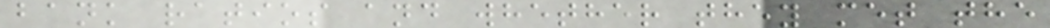bank ratios and whether they met the
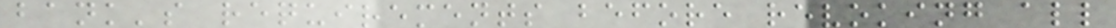bank's requirements before revoking all
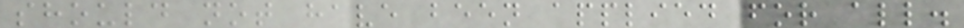should not have been applied for all.
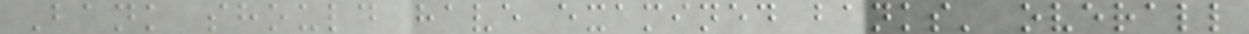Bank should have examined banks' overall
